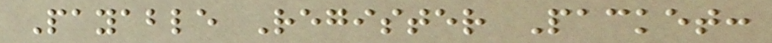Payable Register Packet:
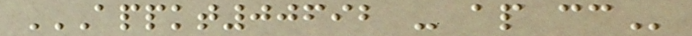APPKT00692 - AP CC
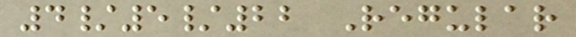4/5/22 Regular
